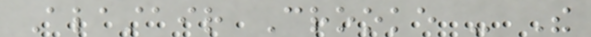Alastair Crooke - The
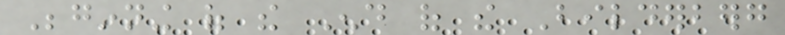Beginning of the End of the Bilderberg
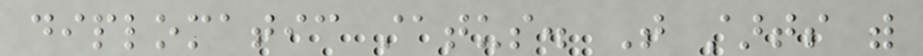diplomatic status. That starts with
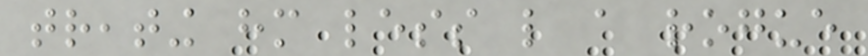treating him less like a rogue
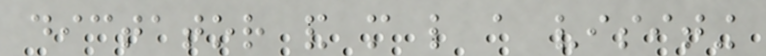dictator and more like a visiting
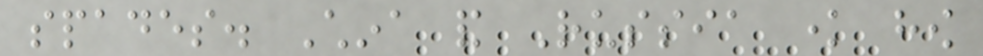spades. China and Russia know how
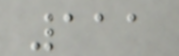111
